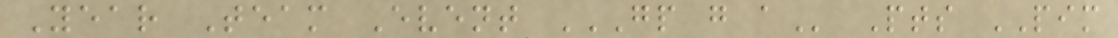Year Team Event GP G A Pts PIM
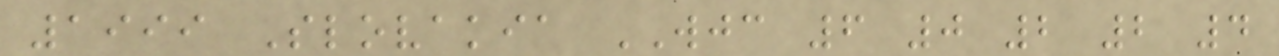1999 Slovakia WJC 6 0 2 2 4
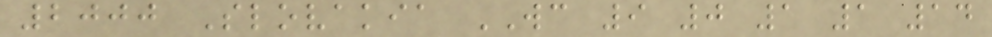2000 Slovakia WC 9 0 1 1 14
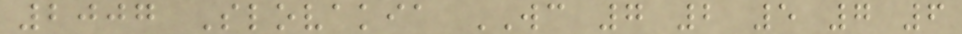2007 Slovakia WC 7 2 5 7 6
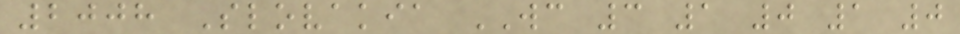2008 Slovakia WC 3 1 0 1 0
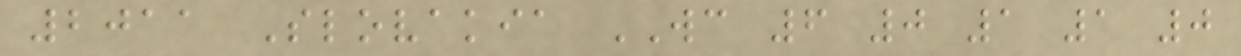2011 Slovakia WC 6 0 1 1 0
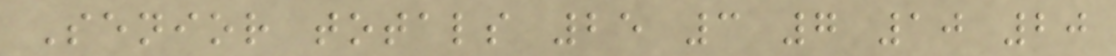Senior totals 25 3 7 10 20
